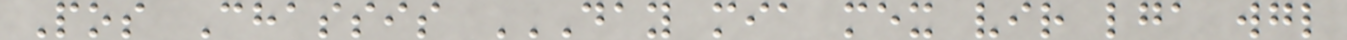Pos Chassis DAY MIA MEX VIR LGA WGL
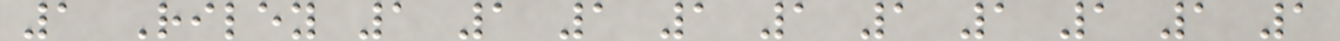1 Riley 1 1 1 1 1 1 1 1 1 1
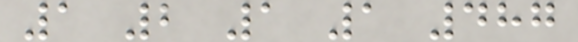1 2 1 1 487
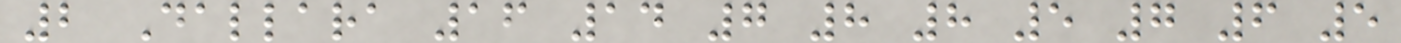2 Dallara 16 14 7 8 8 5 7 6 5
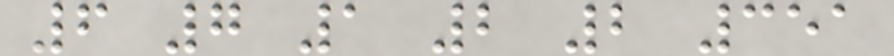6 7 1 2 2 351
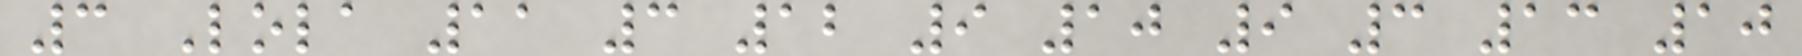3 Lola 11 3 12 9 10 9 3 13 10
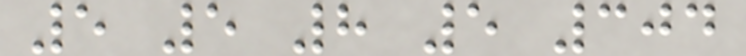5 5 8 5 304
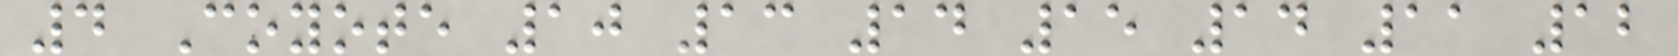4 Coyote 10 13 14 15 14 11 12
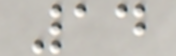14
